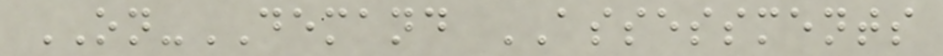ON-DEMAND ASSESSMENTS
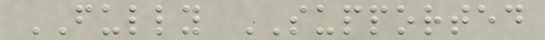FULLY SUPPORTED
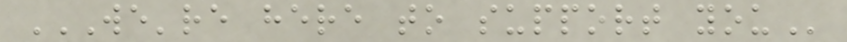WE'RE HERE TO SUPPORT YOU
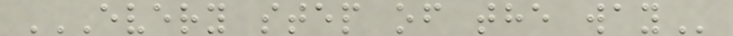EVERY STEP OF THE WAY
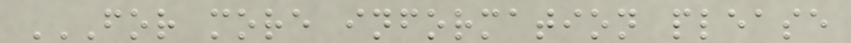FOR MORE INFORMATION PLEASE
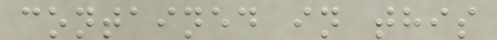contained in this
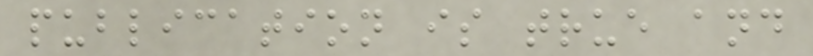publication is true and
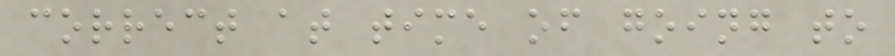correct at time of going to
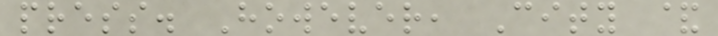press. However, City &
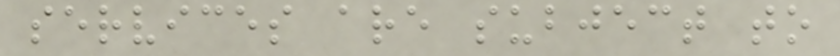services are subject to
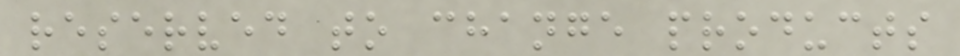reserved to change products
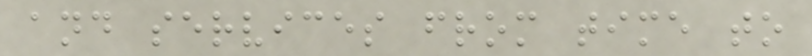and services from time to
